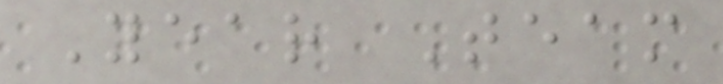Year Team
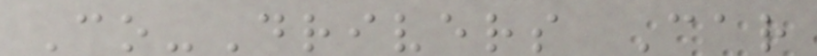Co-Drivers Car
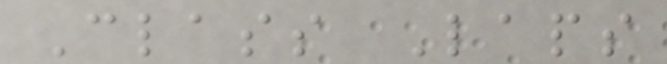Class Laps
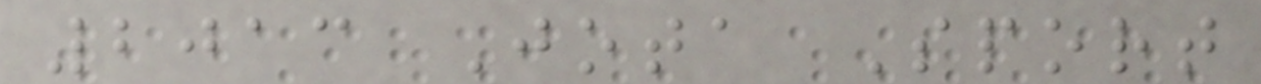2013 Jota Sport
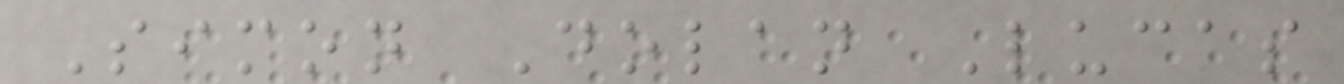Simon Dolan Lucas
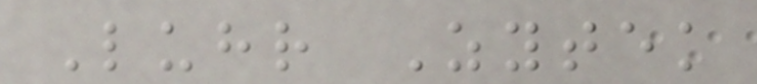Luhr Zytek
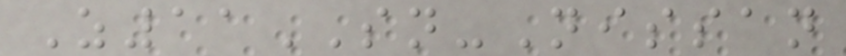Z11SN-Nissan
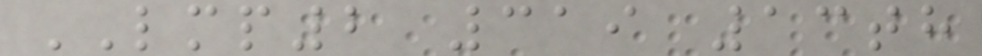LMP2 319 13th
